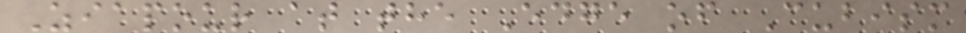Ziapour at the Edge of Cubism
